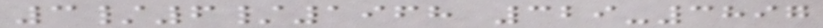3/6/1968 329-3897
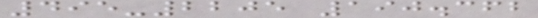495-2205 190.362
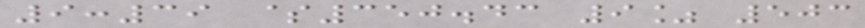9:39 $350.43 9% 503
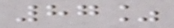87%
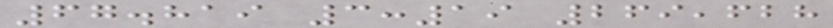67.819 3:19 269,628
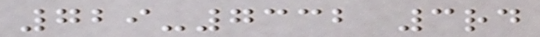729-7332 3rd
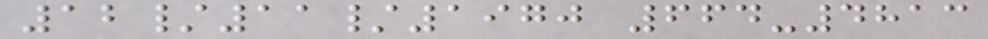12/11/1970 664-4813
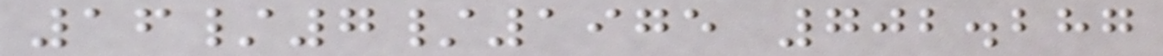16/7/1975 702.287
